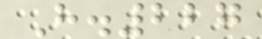H.227
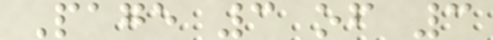Page 3 of 3
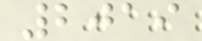2019
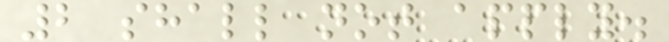2 shall not apply.
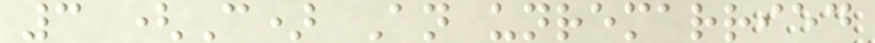3 (C) An unremarried
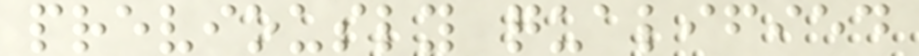previously qualified
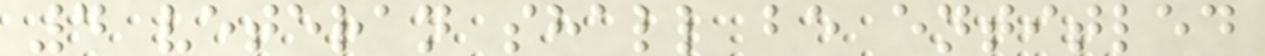4 veteran shall be entitled
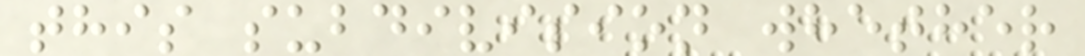this subdivision whether
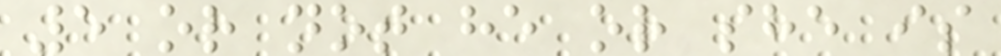5 or not he or she is
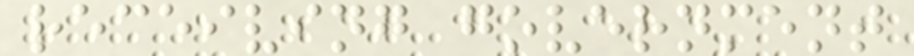receiving government
